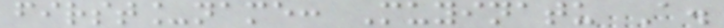first_name: Muyinatu A.
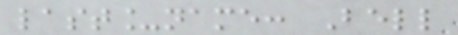last_name: Bell
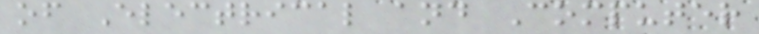of Electrical and Computer
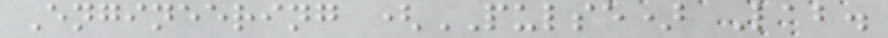Engineering (PULSE) Lab.
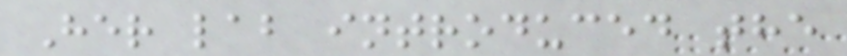Her lab introduced the
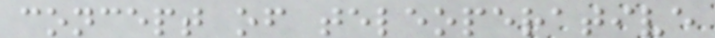concept of teleoperative
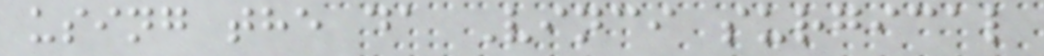using the da Vinci surgical
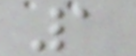1
